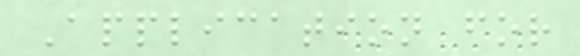Application for
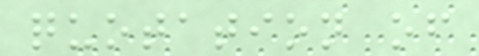quotation of
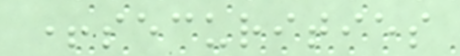+securities
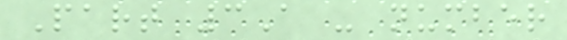Part 3A - number
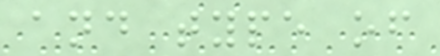and type of
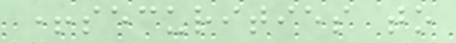+securities to
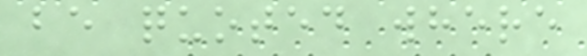be quoted where
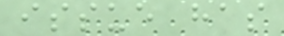issue has
